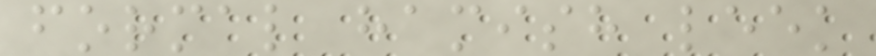formal hamish leek
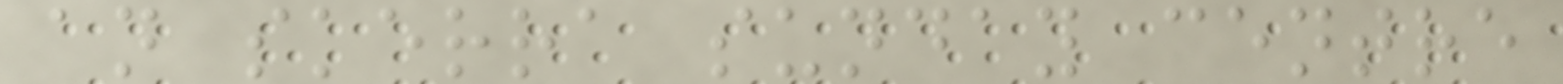an skerra sunday centre
